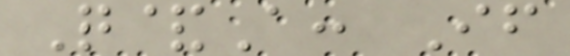Q&A: If
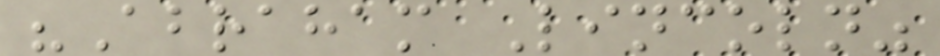"Abraham Lincoln"
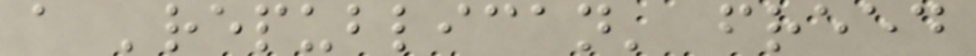a 'republican' freed
